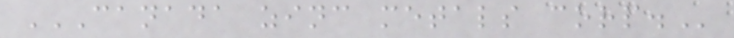CANADA ZINC METALS CORP.
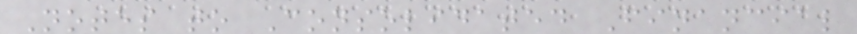Notes to Consolidated Financial
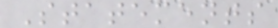Statements
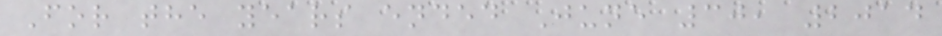For the years ended June 30, 2014
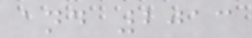and 2013
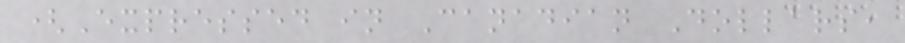(Expressed in Canadian Dollars,
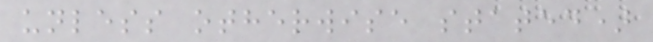unless otherwise stated)
